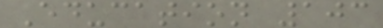Education 103
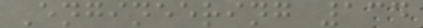Engineering 134
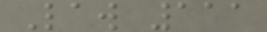Law 111
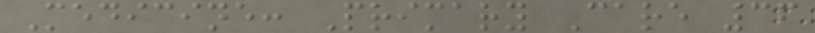Medicine: Primary Care 36
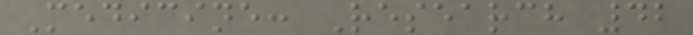Medicine: Research 42
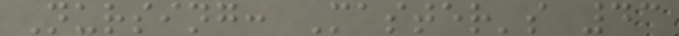Nursing: Master's 43
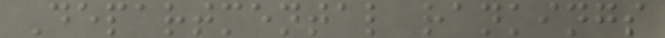Departmental rankings
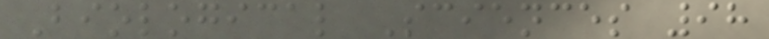Biological Sciences 98
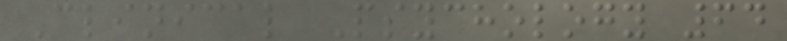Clinical Psychology 64
